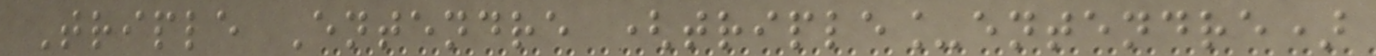Triple Entendre (triple_entendre)
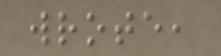wrote,
